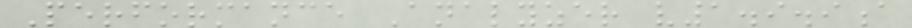Performance Analyzer v1.9.9a
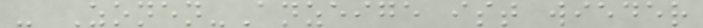- Zonen-Anzeige ist wieder
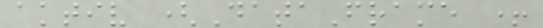aktiv (DataFrame +
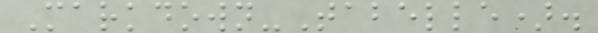Markdown-Tabelle).
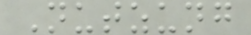Nutzung
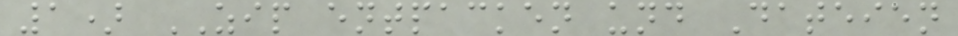1) ZIP entpacken und Dateien
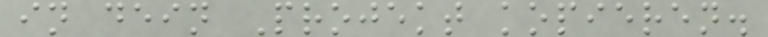in dein Projekt kopieren.
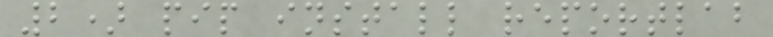2) pip install reportlab
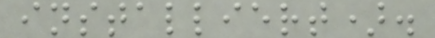installiert).
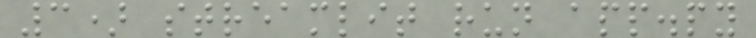3) streamlit run app.py
